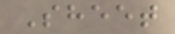Sheet
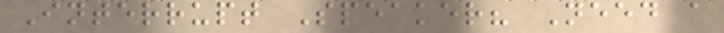Interrupt Speaker? Need a
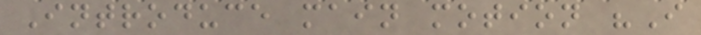Introduce main motion "I
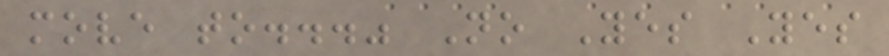move to..." No Yes Yes
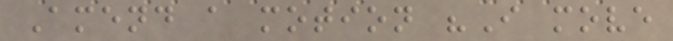Amend a motion "I move
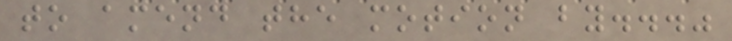to amend the motion by..."
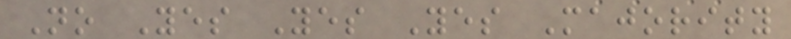No Yes Yes Yes Majority
